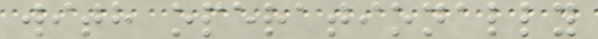with operationally
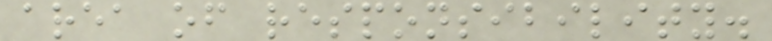area of responsibility.
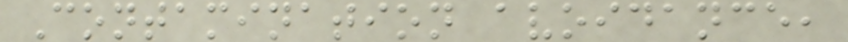Contamination avoidance,
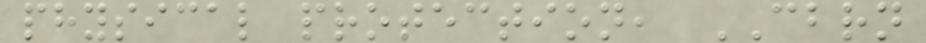physical protection, CBRN
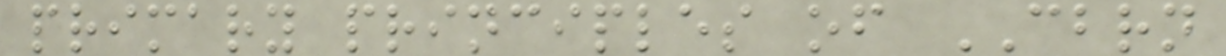primary principles of CBRN
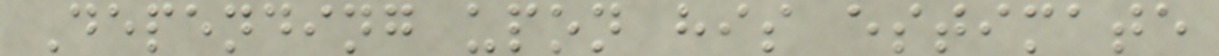Depending upon his estimate
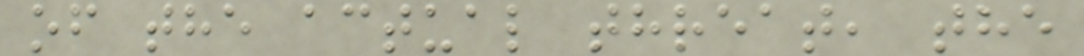of the actual threat, the
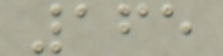165
